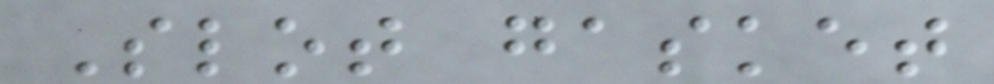Slot gasket
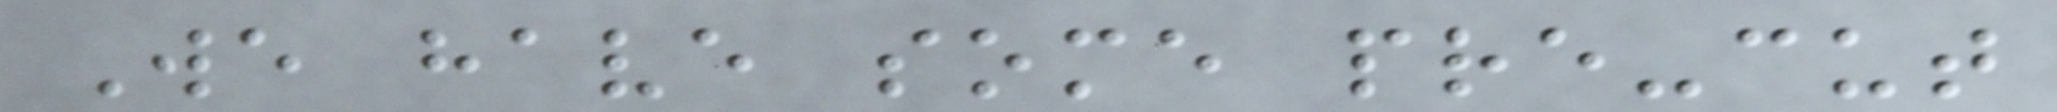We have some pre-cut
